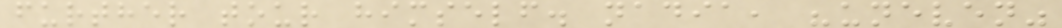further tour himself. nadia, "uneven"
